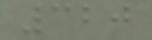320
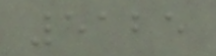5125
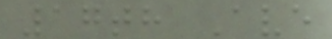17th Ave
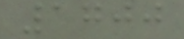1700
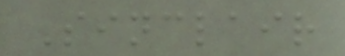Sinclair
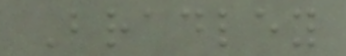Bradley
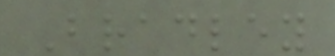Bradley
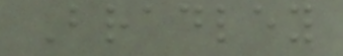Bradley
